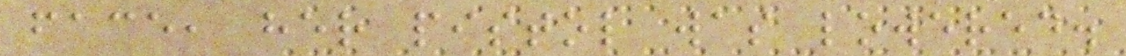face, her pistol was lowered.
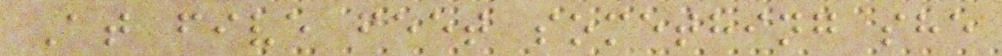At five feet something she
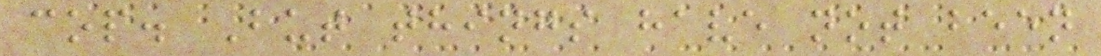cop. But things have not been
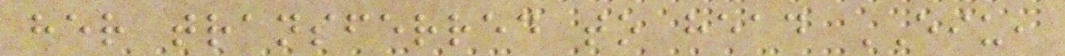her transferred to head EIU,
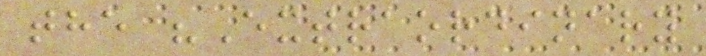the "Extraordinary
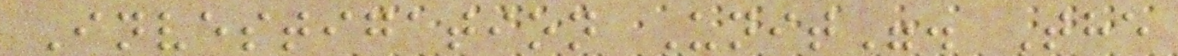Investigation Unit". The
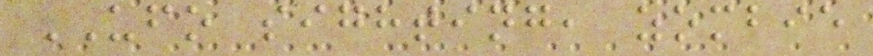UFO sighting, zombie
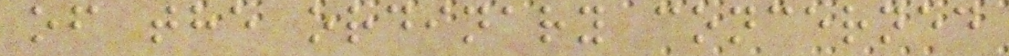of the ordinary concerned
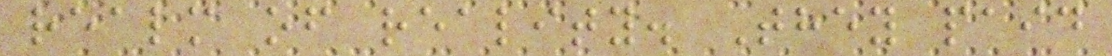realm of reality. They paid
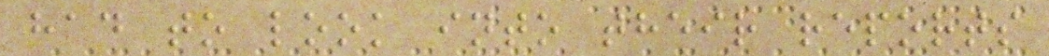had to look into their reports
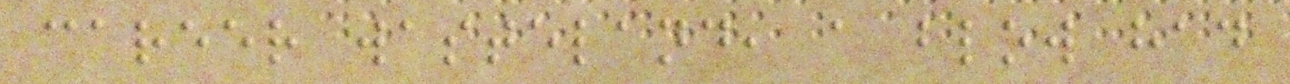career wasteland, a blow had
